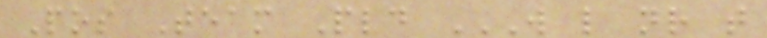Pos Team Pld W L NR T
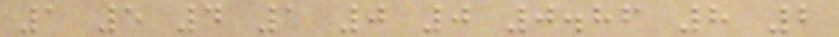1 5 4 1 0 0 0.86 8 2
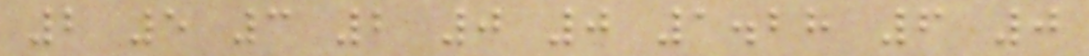2 5 3 2 0 0 1.28 6 0
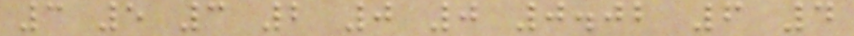3 5 3 2 0 0 0.02 6 4
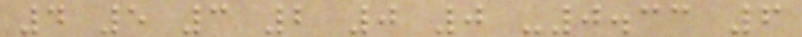4 5 3 2 0 0 -0.33 6
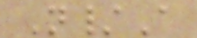N/A
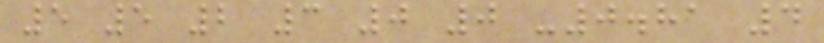5 5 2 3 0 0 -0.81 4
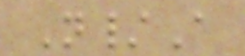N/A
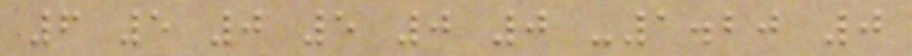6 5 0 5 0 0 -1.20 0
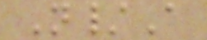N/A
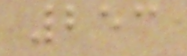253
